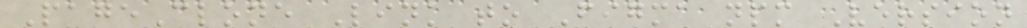PageClone Link to Figma npm Version
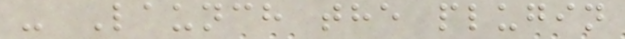- Launch the plugin
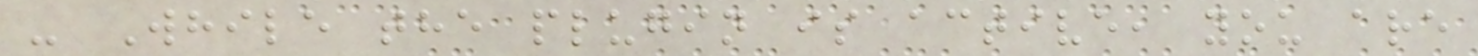- While the plugin is active, you are
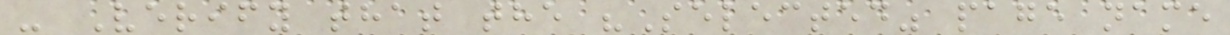- Verify that the "Selected" page name
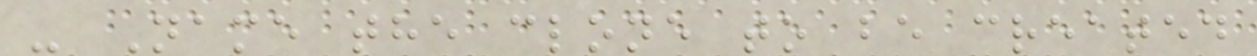- Name the clone to be created
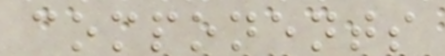components
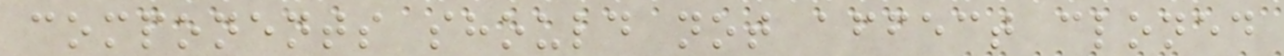components should not affect cloned
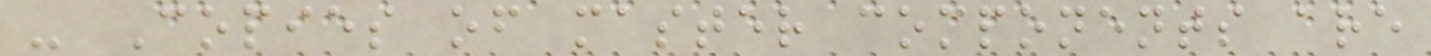- Copies of master components are
